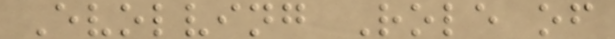Evolving Role of
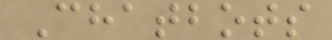Chatbots
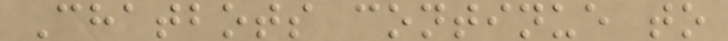Chatbots continue to
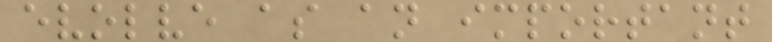evolve as an important
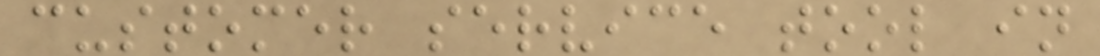customer service tool in
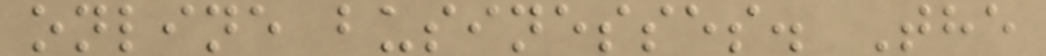online businesses. The
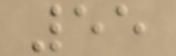55
